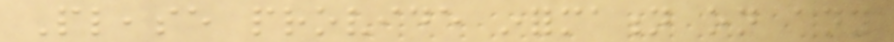Please provide information on any
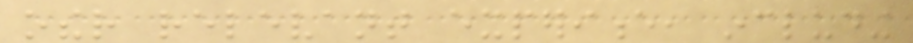other relevant experience, including
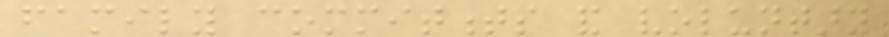family commitments and voluntary
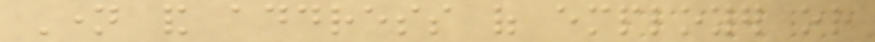Name and address of employer or
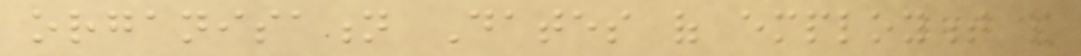organisation Dates of employment and
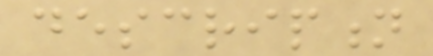description
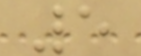5
